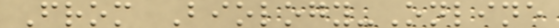From Biology-Online
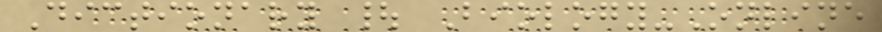Dictionary | Biology-Online
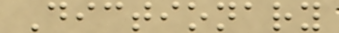Dictionary
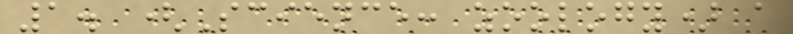1. (Science: zoology) a
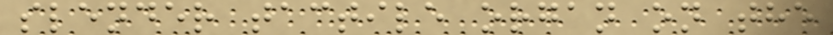slender tactile organ on the
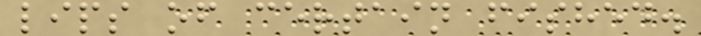lips of certain fished.
